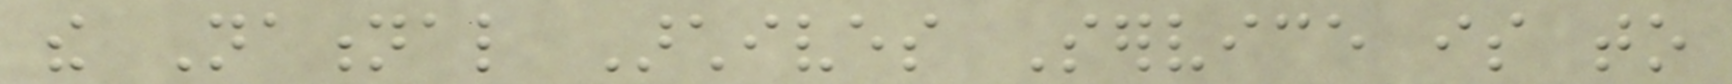the National Archives Service is to
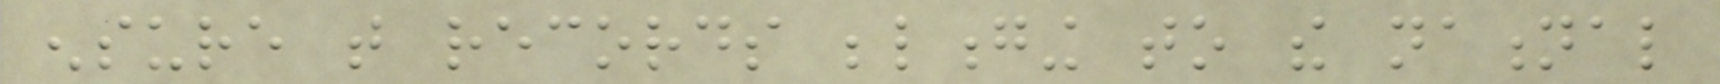ensure that records belonging to the national
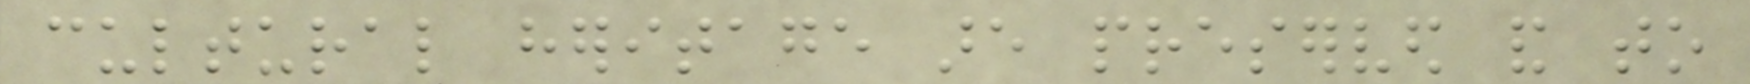cultural heritage are preserved and to
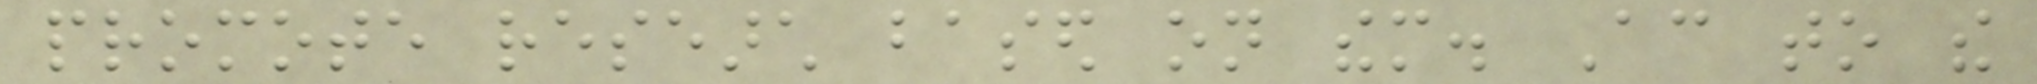promote research based on them. According to the
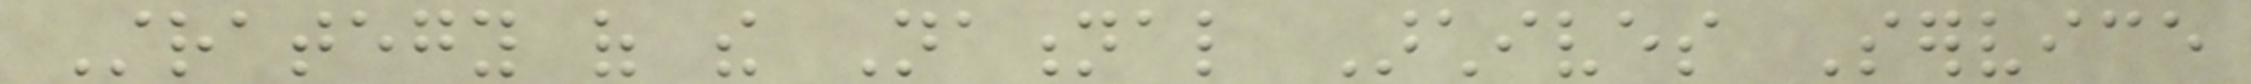Strategy of the National Archives Service
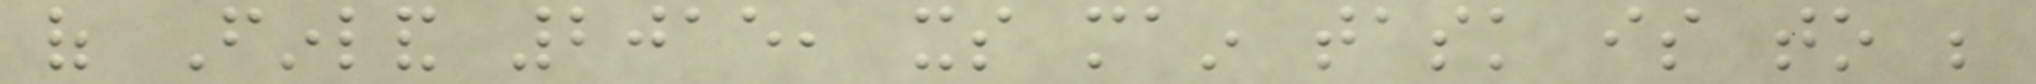of Finland 2015, its main task is to be
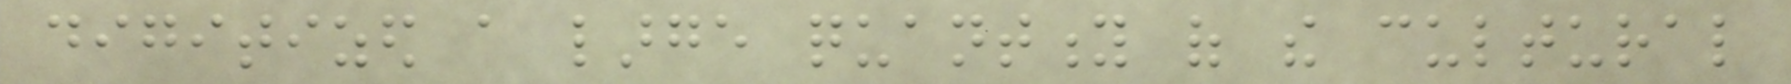digitized a large quantity of the cultural
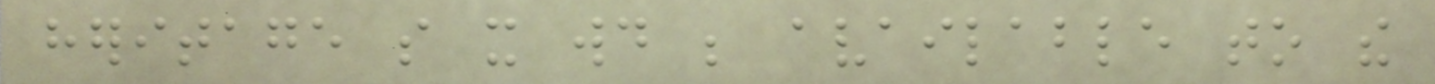heritage so it would be available to the
